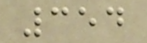354
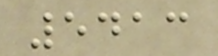5413
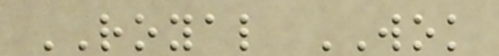ROYAL WOK
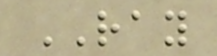RAY
